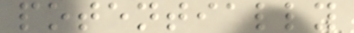potentially
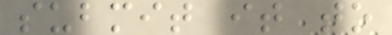submit it to
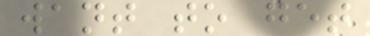want to get
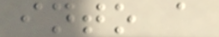into a
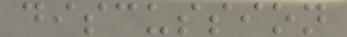discussion
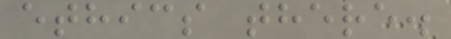ethics there.
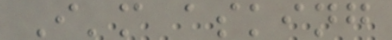I'm asking
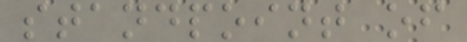standpoint of
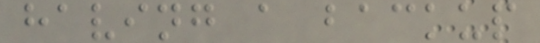having a backup
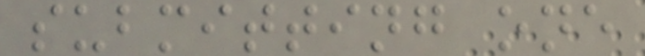submitting one
